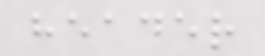header
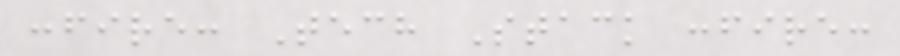:fire: Tech Stack :fire:
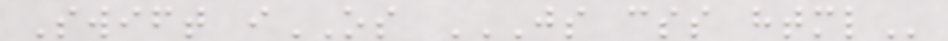Swift iOS JS CSS HTML
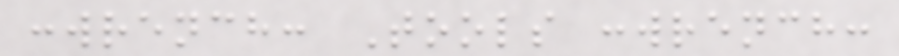:wrench: Tools :wrench:
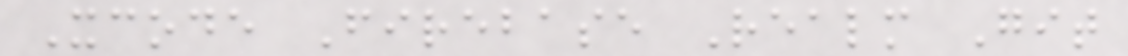Xcode Firebase Realm Git
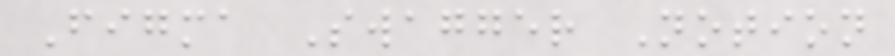Figma Swagger Notion
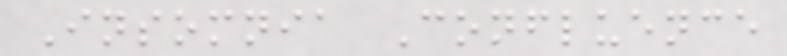Insomnia Confluence
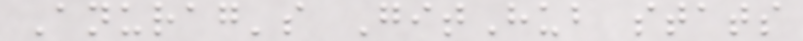Anurag's GitHub stats
